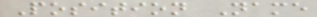Position Name
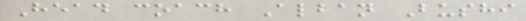Head coach Alban Bushi
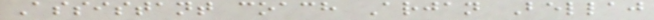Assistant coach Arjan Bellaj
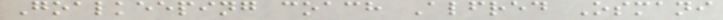Goalkeeping coach Alfred Osmani
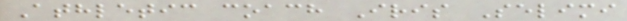Athletic coach Iris Selimi
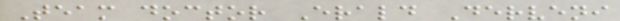Team doctor Erald Derveni
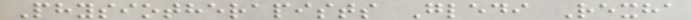Physiotherapists Gledi Rexha
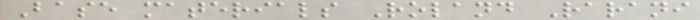Base materials Roland Rarani
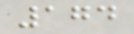174
